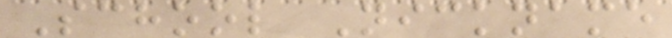School Nickname
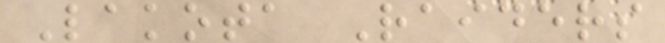Lakota Raiders
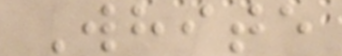White
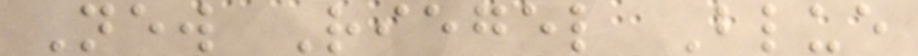New Riegel Blue
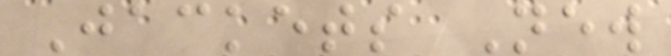Jackets New
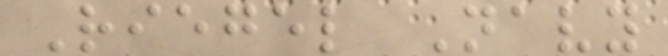Riegel Navy
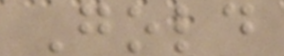Gold
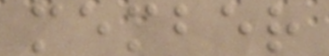member
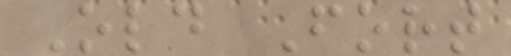Old Fort
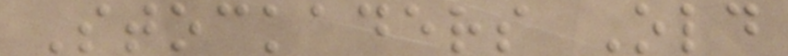Stockaders Old
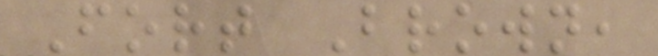Fort Brown,
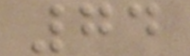74
